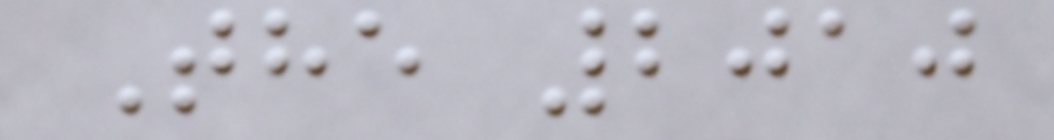The 2010
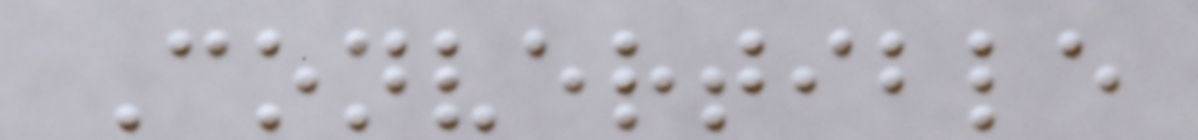Convertible
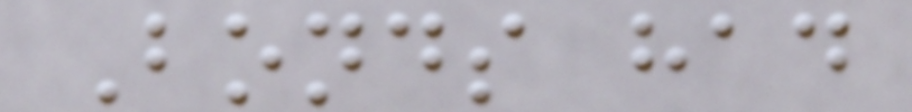Bonds had
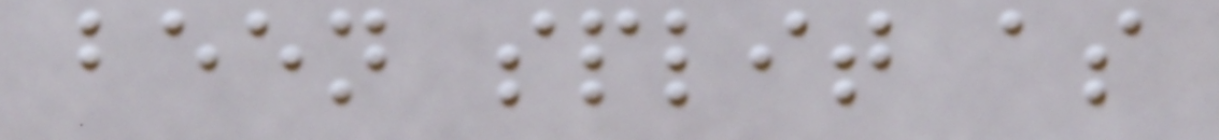been split as
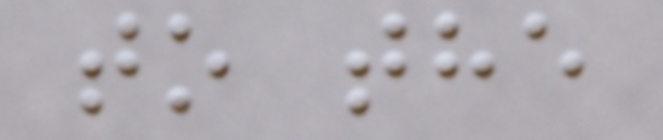to the
